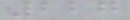227
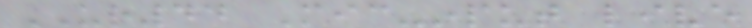UR44 Mic-input live
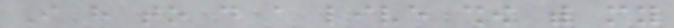I have to do a live show with my
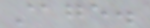stage.
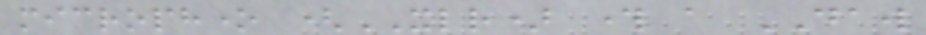microphone (XLR) through a DAW
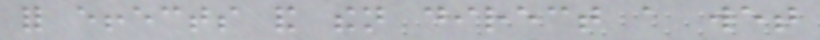for effects and then direct a wet
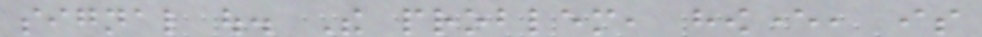signal out. The problem, however, is
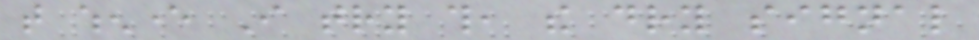that whenever I try this, the dry signal
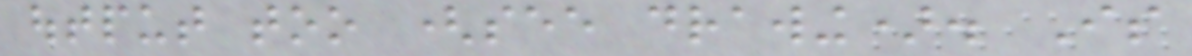output too (see drawing). Is
